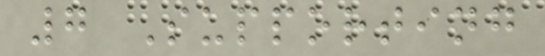7 Supporting
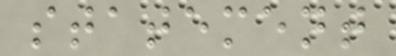statement
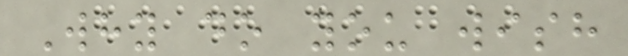Why do you wish
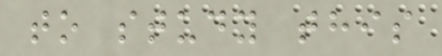to study this
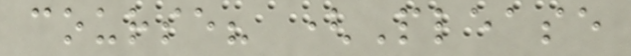course? (Please
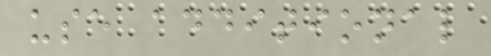use additional
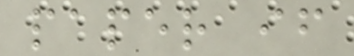paper if
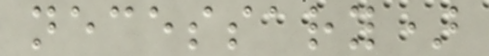necessary)
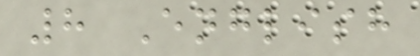8 English
